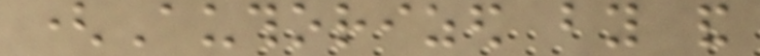(Authorized by and
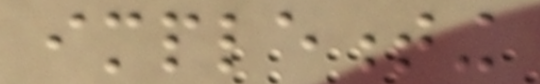implementing
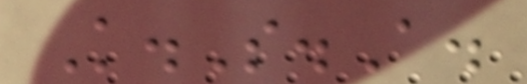K.S.A.
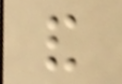and
